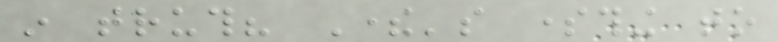in truth? There's something to
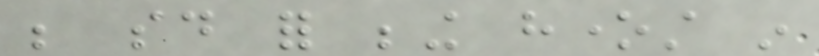be said for being honest in
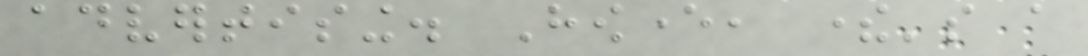advertising. However, there's a
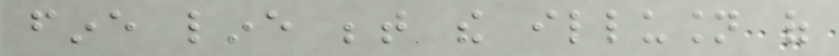fine line between the illusion of
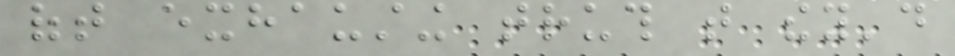oft exhausting truth that they'd
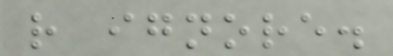rather ignore.
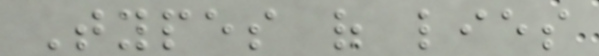Types of lies
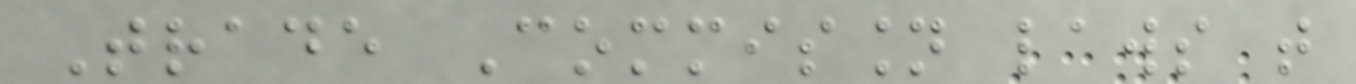Trade Commission laws that
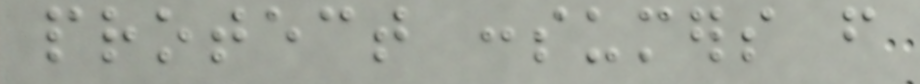protect consumers from
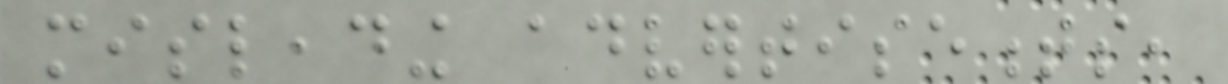misleading advertisements,
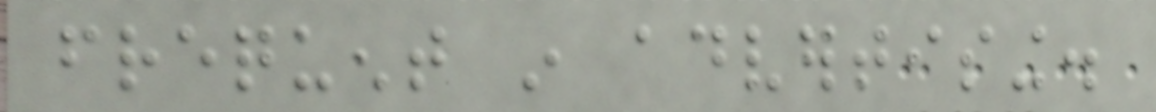frequent in advertising.
